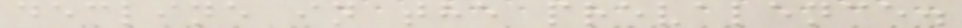decline in the prevalence.
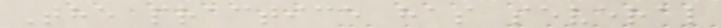The practice has several
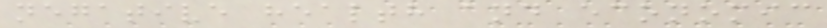negative health and economic
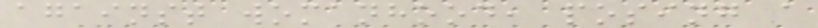against womanhood, posing a
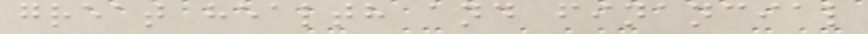great health and financial
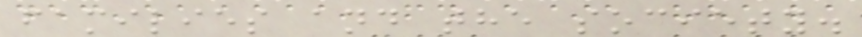families and the society.
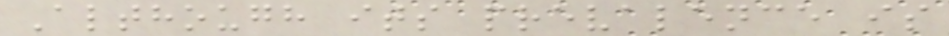Although its prevalence is
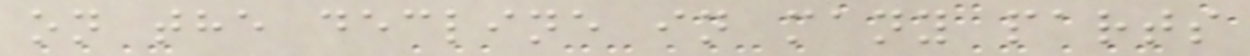on the decline in many parts
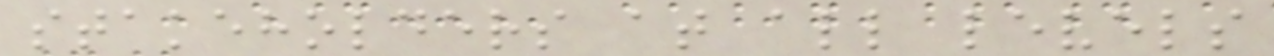stakeholders at all levels
